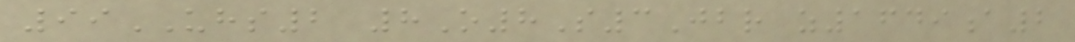99UHS2 8O8S3Jbr z1649a2
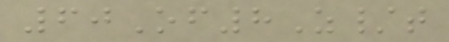60Of8Z/t
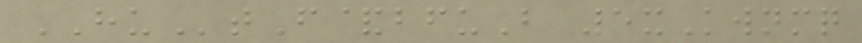HUtF&bfuB 5xKwnmq
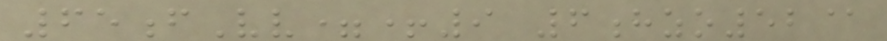65fVv=+9 6hzo52@
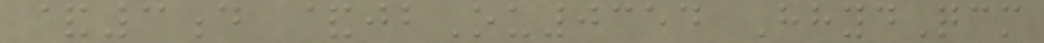&3d &jbOu0354 HhydQcm
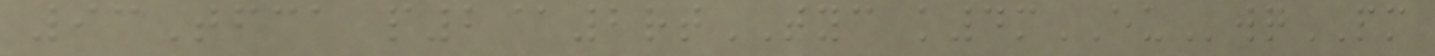93Tfca p2@2rtTYC k4mEUwqPM
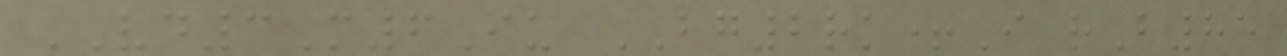VD3M6Iu BG2rk+I rB85
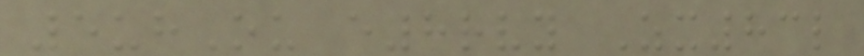5uhOu e8rvy Zx83l
